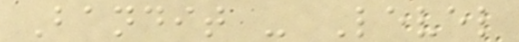Bandit - Level
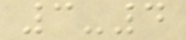3-4
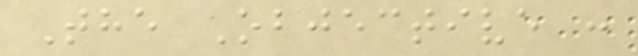The Objective :
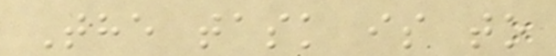The task is to
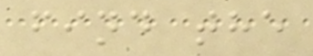find the
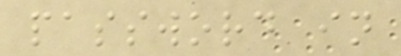password in
